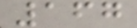167
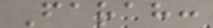Farah:
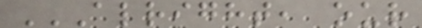ALRIGHT, OUR
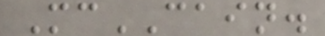McCAIN.
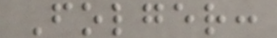Folger:
